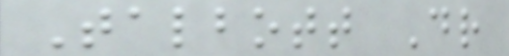Talbott Dr
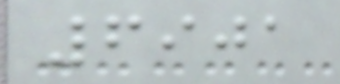6901
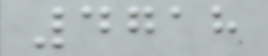4718
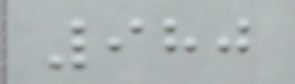980
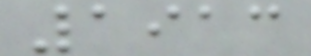1913
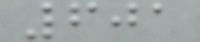601
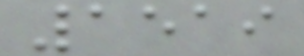1519
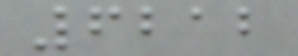6212
